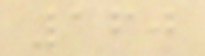160
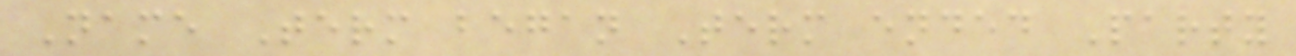Name Term began Term ended Party
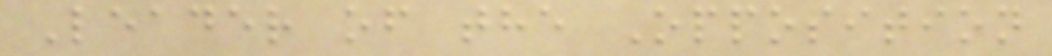Leader of the Opposition
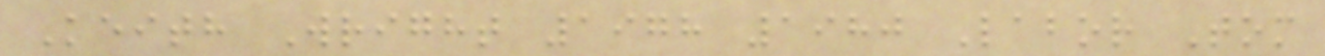Keith Wright 1978 1980 Labor Tom
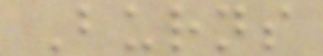Burns
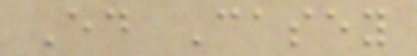Ed Casey
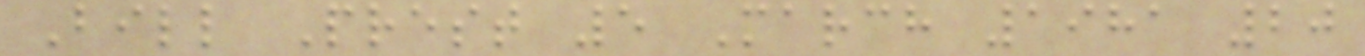Bill Prest 5 March 1981 20
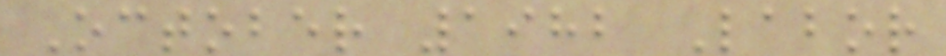October 1982 Labor
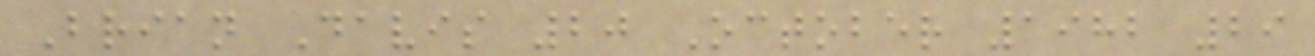Brian Davis 20 October 1982 29
